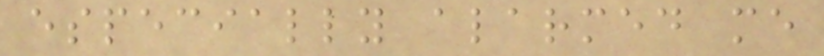especially alarmed me
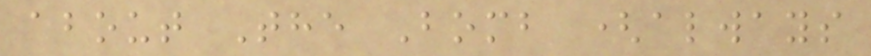about The Bomb (always
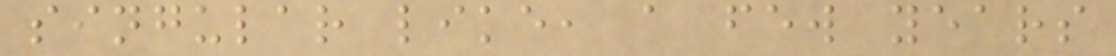singular like, a few years
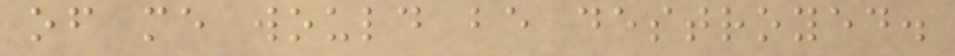of me would be destroyed.
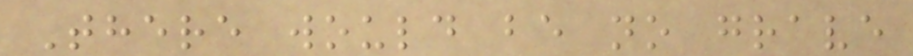There would be no grave
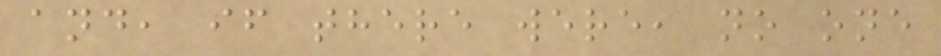and, if there were, no one
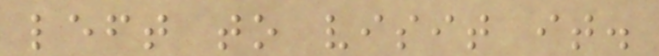left to visit it.
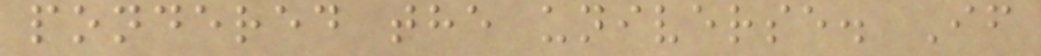pondered the universe. If
